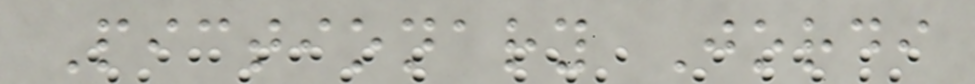Pictionary Jordi
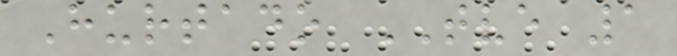Hurtado TVE 1
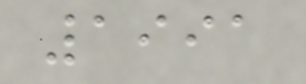1991
